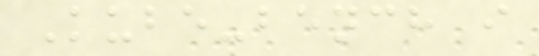Kube-bench i
